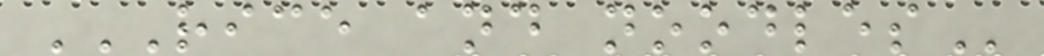RICE AND NOODLES
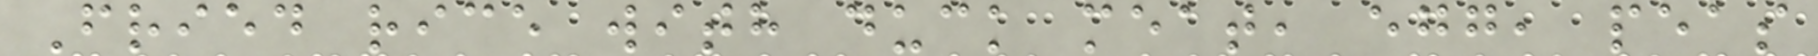Fried rice with duck meat, egg, peas
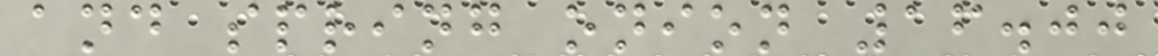and spring onion 16.00
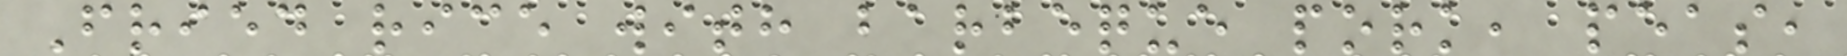Fried rice with barbeque pork, peas,
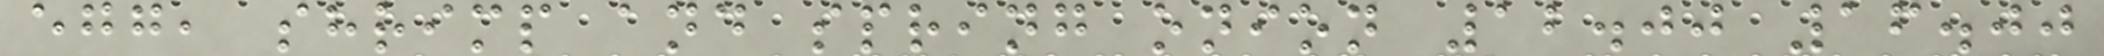egg, shrimp and spring onion 12.00 16.00
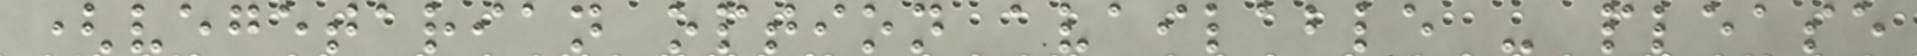(vegetarian option available - please
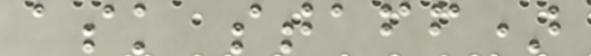ask staff)
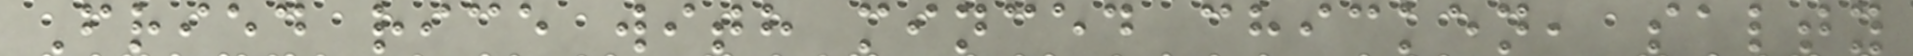Fried rice with minced chicken, salty
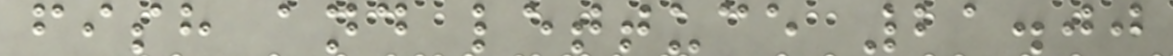fish and lettuce 21.00
